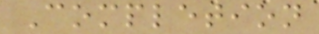Completion
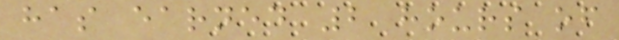has earned 2 hours of
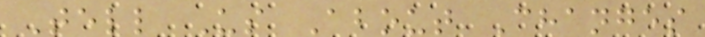Tell Us About Changes
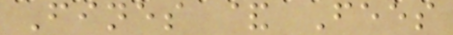Fines & Fees
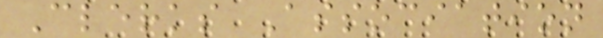Clerks Association
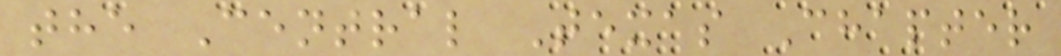the Central Texas Chapter
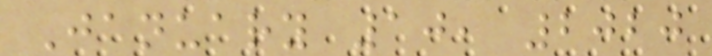January 10, 2020
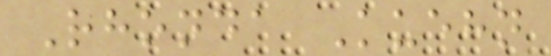Rhonda Kuehn
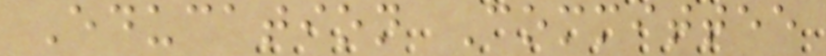Education Committee
